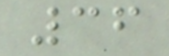36
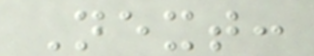Next:
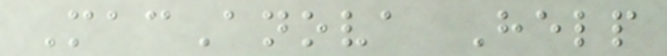MacAnova Help
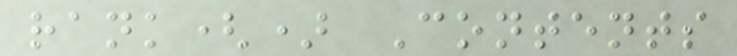rank() Contents
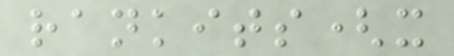rankits(x
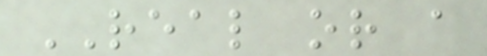REAL or a
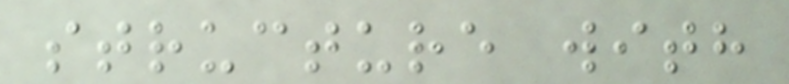structure with
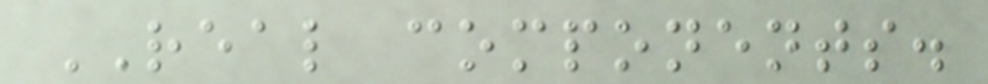REAL components.
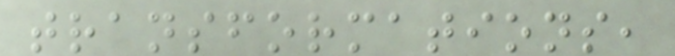transformations,
